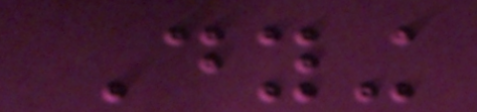Dying
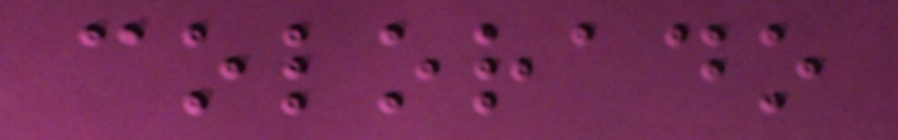colorado
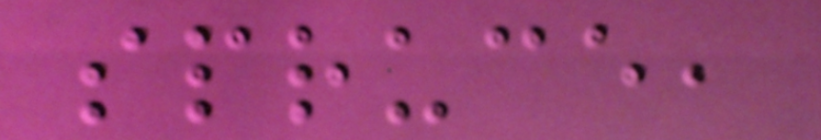spruce,
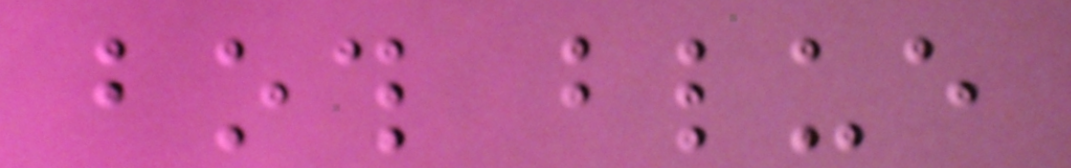both blue
